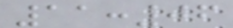11:06
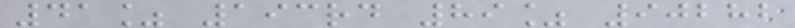41% 193rd 89% 90282
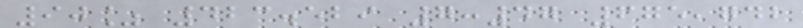90% 423.529 7:47 675,742
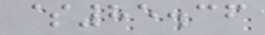$85.36
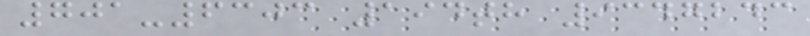701-6303 194th 9347243
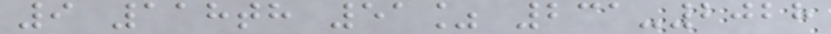9 118th 51% 231-2028
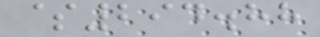$294.88
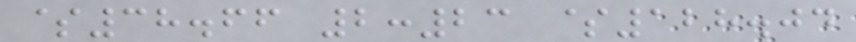$38.66 2:23 $128.04
